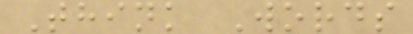Think Words
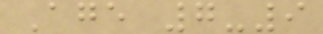Age 7-9
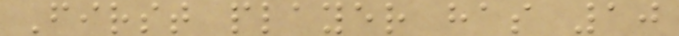First player has 10
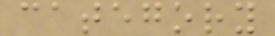category
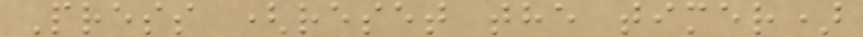Press (reset the timer)
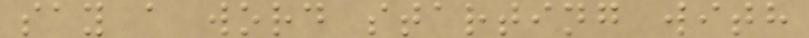say a word starting with
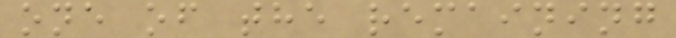one of the remaining
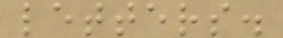letters.
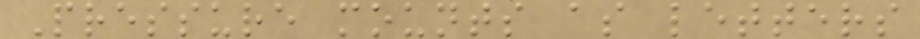Pressure mounts as letters
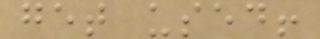get used!
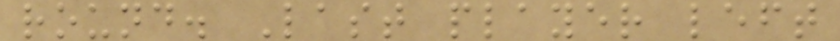round. Last player left
